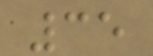35
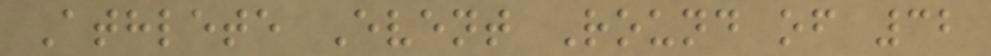Athlete Event Round of 32
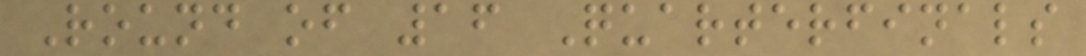Round of 16 Quarterfinals
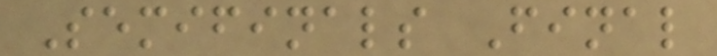Semifinals Final
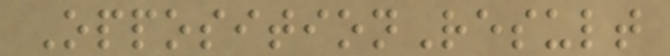OppositionResult
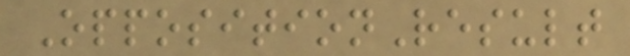OppositionResult
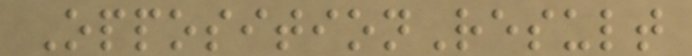OppositionResult
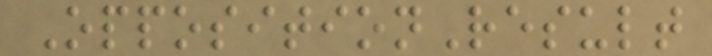OppositionResult
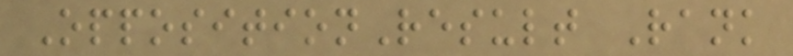OppositionResult Rank
